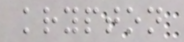krypton
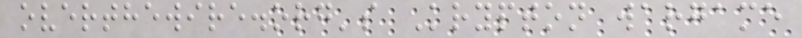overthewire.org's Krypton wargame
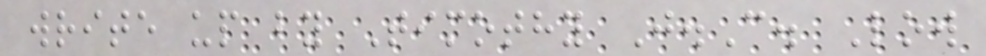write up by Timothy J.C. Low
